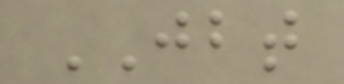JBT
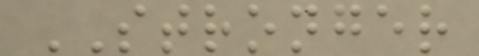STRONGER
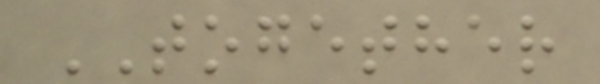TOGETHER
